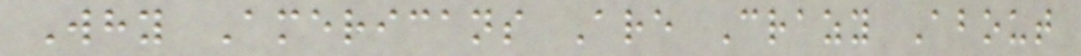Why Americans Are Crazy About
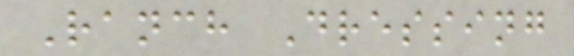Ranch Dressing
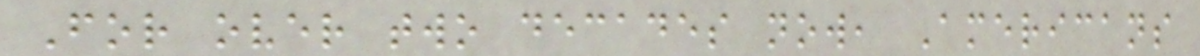For over two decades now, Americans
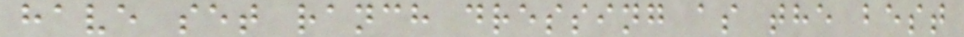have set ranch dressing as the best
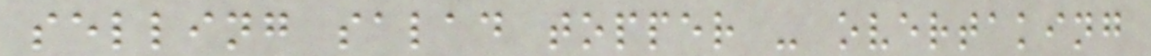selling salad topper - overtaking
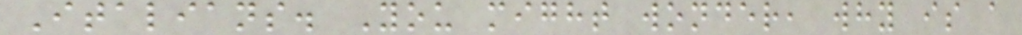Italians. You might wonder, why is a
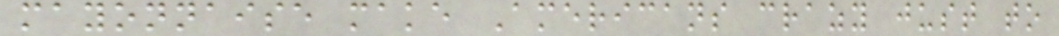mayonnaise make Americans crazy just to
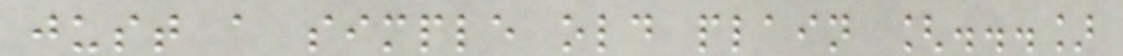just a simple old plain [...]
